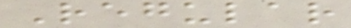Regular
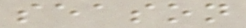season
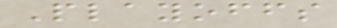Playoffs
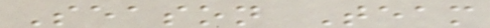Season Team
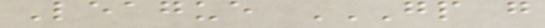League GP G
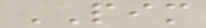PIM
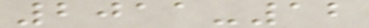2011-12
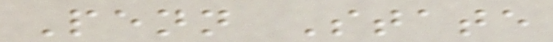Penn State
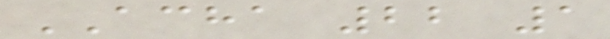ACHA 22 1
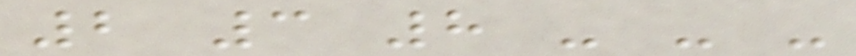2 3 8 - - -
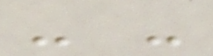- -
